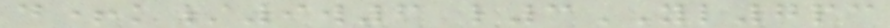d+k/9w6 l3YL7pc
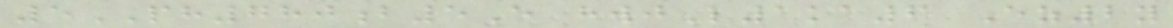5PH780b5E hwjL1ka6 Ez2y
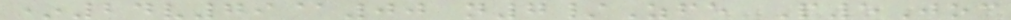*24v79@00 n7/Zfe P5Joc
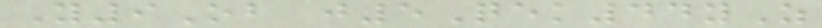Y9Ob j5Qek44yZ
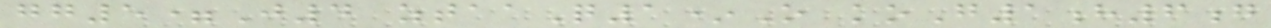gg5=J4 ztaaQ1*O koG1h6g
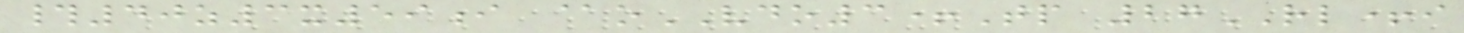#40z3x59i @oVDO3+Tp 27RL+i
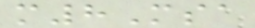m8Msa
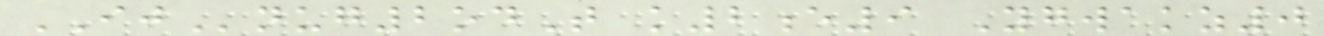IJnug2odT k2e9 Ygwakz0
